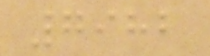7982
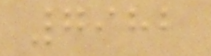7982
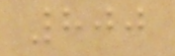800
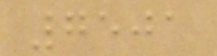7501
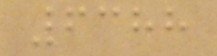6388
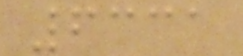6331
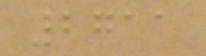2711
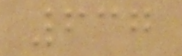637
